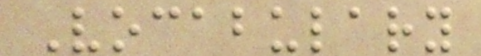Vocabulary
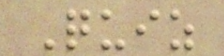Quiz
